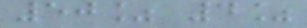50% 4%
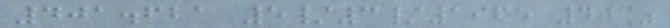401.621 5/3/1965 40%
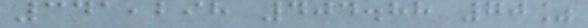341,298 404.88 70%
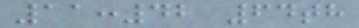11:42 64th
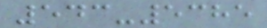543-5385
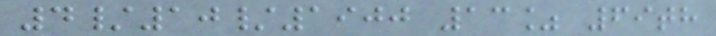4/10/1900 13% 69th
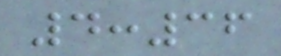4:36
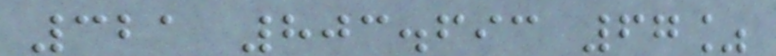321 803.693 67%
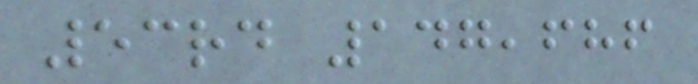53rd 147,686
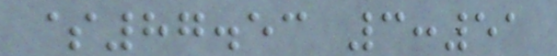$87.53 3:51
